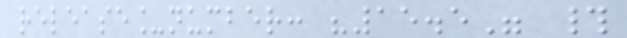release_number: "15.5" #
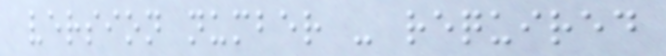version number - required
